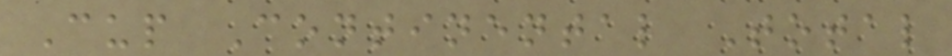Cup Continental Total
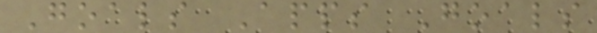Goals Apps Goals
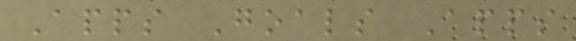Apps Goals Apps
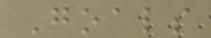Goals
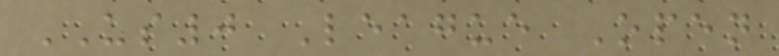US0 League Open
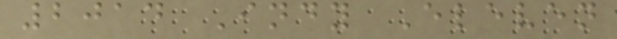2014 Indy Eleven
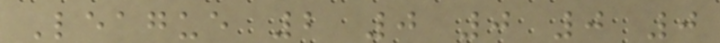League 2 0 0 0 0
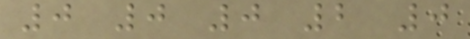0 0 0 2 0
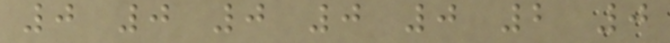0 0 0 0 0 2 0
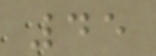45
